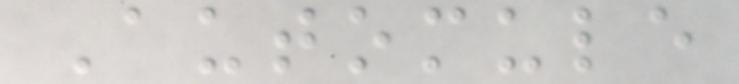Automule
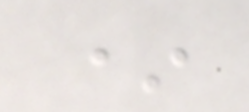*
